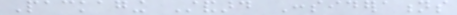Packaging Standard Considerations
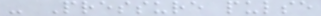- Pressure pulse
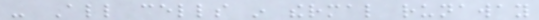- All cells in thermal runaway
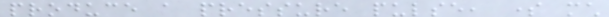produce a pressure pulse, some much
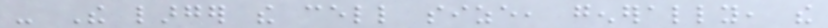- The larger the cell size, generally, the
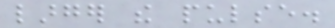larger the pulse.
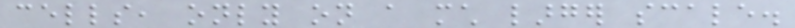cells, only on a much larger scale.
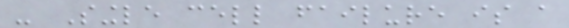- Single cell failure is a
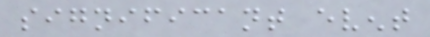significant event
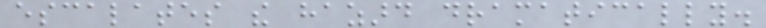escalates the hazard dramatically.
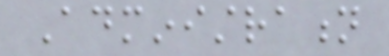Administration
